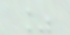%
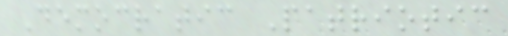Democratic Patriotic
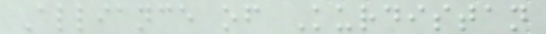Alliance of Kurdistan
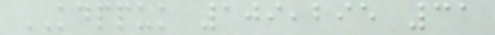KDPPUK 109,295 31
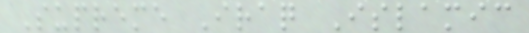Supreme Iraq Islamic
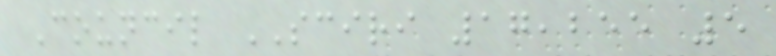Council SCIRI 17,255 5
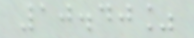10.40%
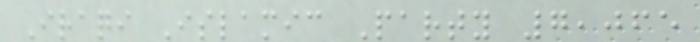Iraqi Islamic Party 7,065
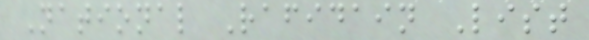National Rafidain List
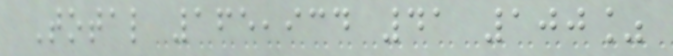Total 165,934 41 100%
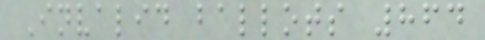Invalid ballots 864
